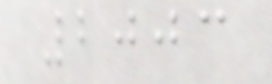2003
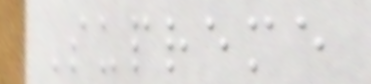Supreme
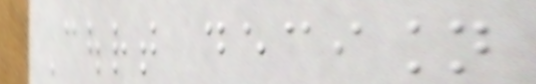Court decision
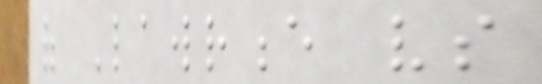of Lawrence vs
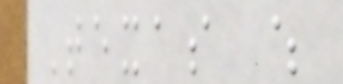Texas which
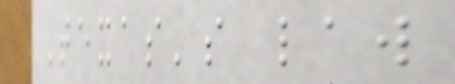Texas's law
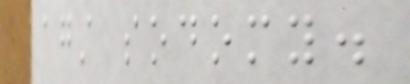against sodomy.
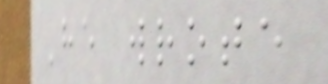He wrote
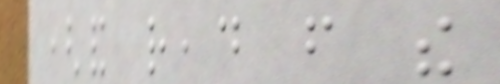(and read from the
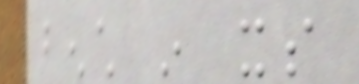bench in its
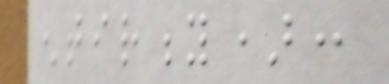entirity):
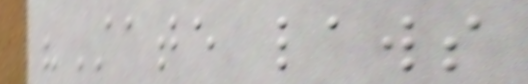"State laws
